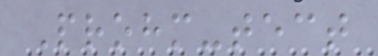Prohm-tect
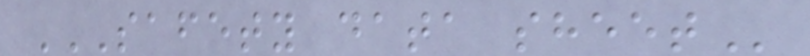SAFETY DATA SHEET
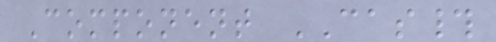Component CAS#
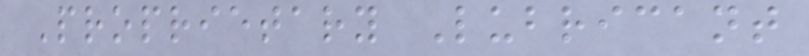Proprietary Lubricant
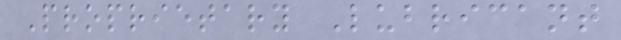Proprietary Lubricant
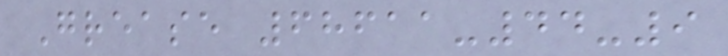Grease 68611-44-9
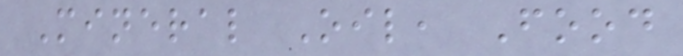Mineral Oil, Food
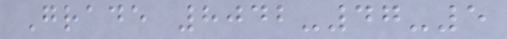Grade 8042-47-5
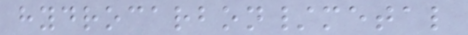hydrocarbon/metal
